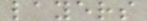layers
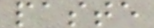paste
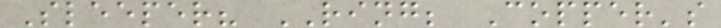Sleeper? RING; Copper's
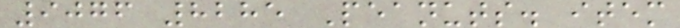9076 8285 Peanuts. item
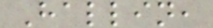Hallin,
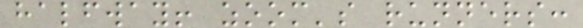halfway! zoom's runners:
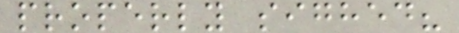properly sighed?
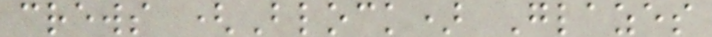crews (Block) Glazes
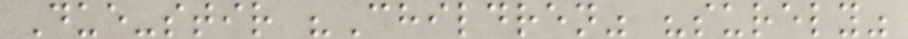Due-stir "Children" "surely"
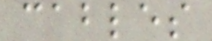cables
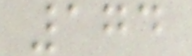174
